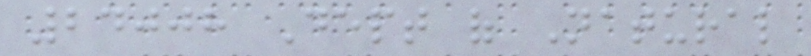24008 Dept of Natural
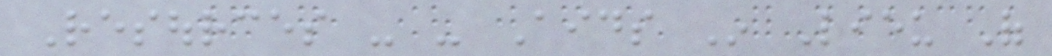Resources - - Aids In Lieu Of
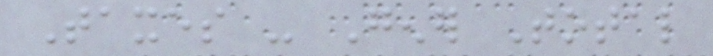Taxes - Gener Total
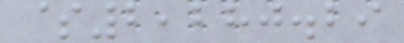$2,280.29
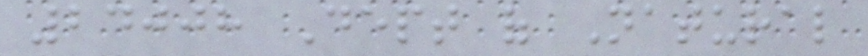24008 Dept of Natural
